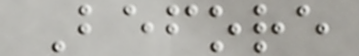Before
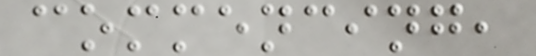commencing,
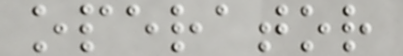operator
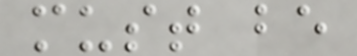must be
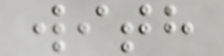with
